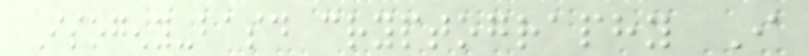Isogeny-basd cryptography I
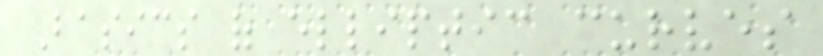Basics of elliptic curves
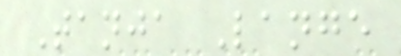Tanja Lange
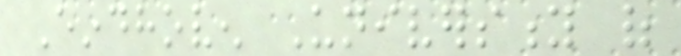Eindhoven University of
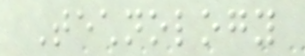Technology
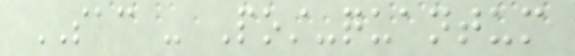SAC - Post-quantum
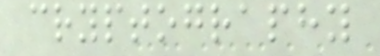cryptography
